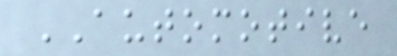AUTOMOTIVE
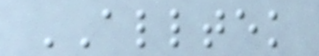ALLTEK
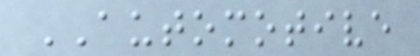AUTOMOTIVE
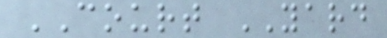COURT YARD
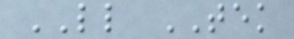LL TEK
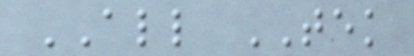ALL TEK
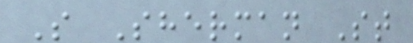S Sherman St
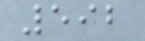592
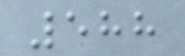588
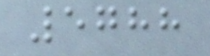5788
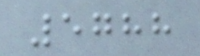5788
